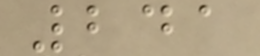241
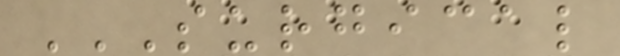SURGICAL
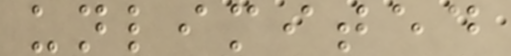unlimited
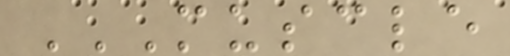MUSCLE
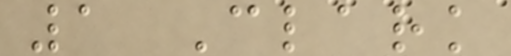1 Clark
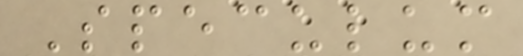Speculum
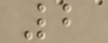2
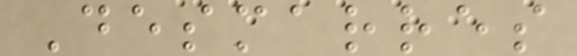Desmarres
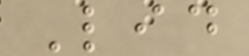Lid
